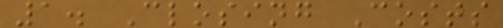1. Closing Costs
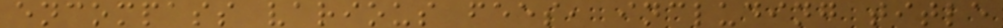encompass various fees, including title
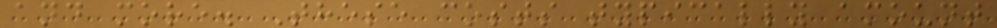and more. These costs typically amount
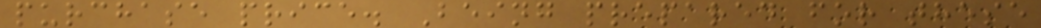purchase price. Being prepared for these
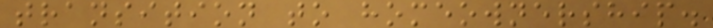transition to homeownership.
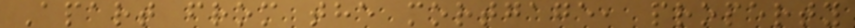Apart from the mortgage, property
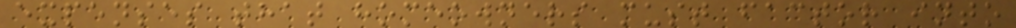expenses that homeowners must factor into
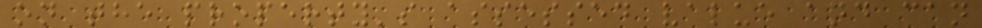on the property's assessed value and can
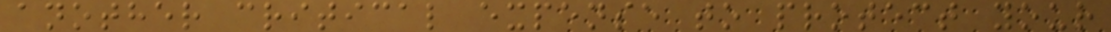another critical expense to protect your
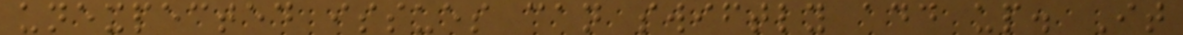unexpected issues can swiftly add up. It
